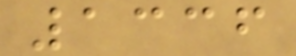1336
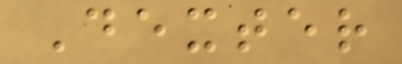Dexter
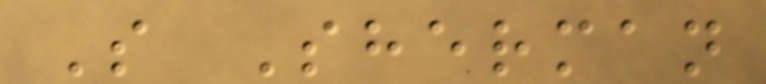S Sherman
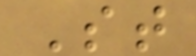St
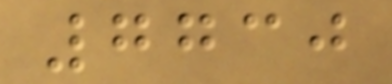7730
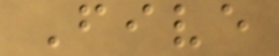Five
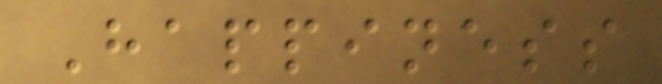Happiness
